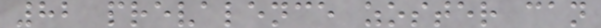82 prevalence zoster can
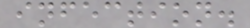infection.
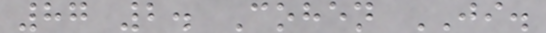87 2. Cohen JI.
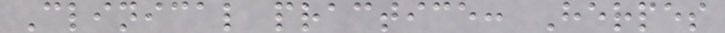Clinical practice: Herpes
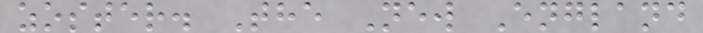zoster. The New England
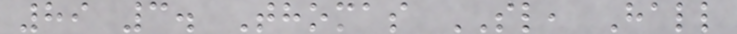89 3. Thomas SL, Hall
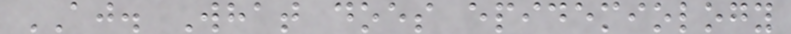AJ. What does epidemiology
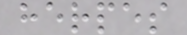herpes
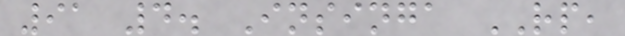91 4. Insinga RP,
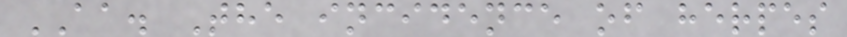AA. The incidence of herpes
